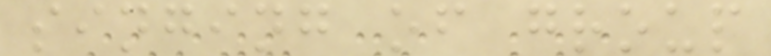singing of group
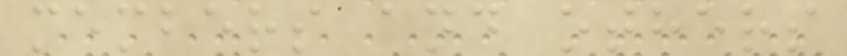members and others
